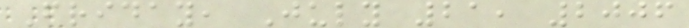Friday, July 21, 2006
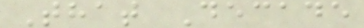That Decade
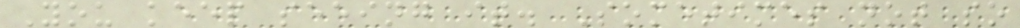You keep seeing it. Sometimes not so
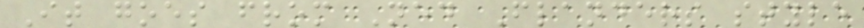It goes from Ned Flanders style
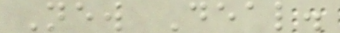New Deal.
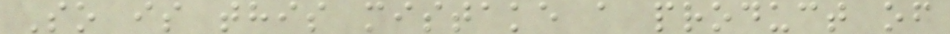So is this mistake a product of
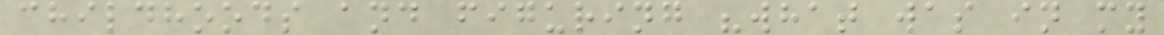childhoods and figuring "what was in my
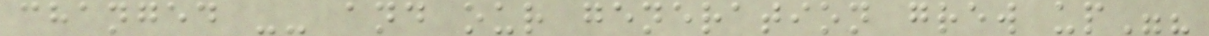changed -- and our generation grew up"?
